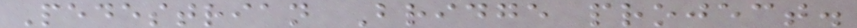Pedestrian Bridge project.
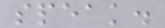speak.
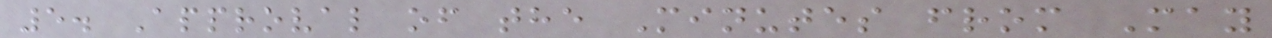5. Approval of the Minutes from May
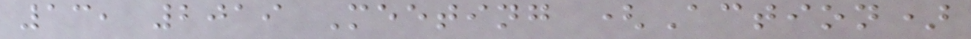13, 2019 Meeting (Action)
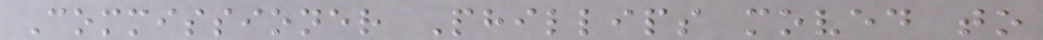Commissioner Phillips moved to
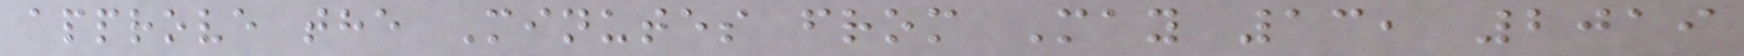approve the Minutes from May 13, 2019
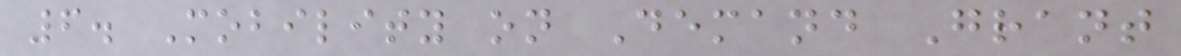6. Mobility on Demand Grant
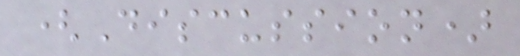(Discussion)
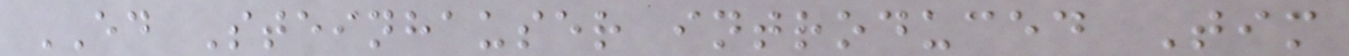ED Steinhauser introduced Tim
